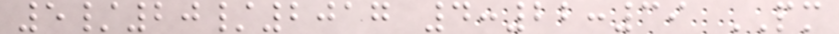5/20/2017 4:22:39 PM
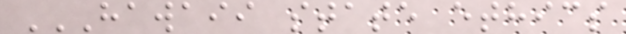HAWAII STATE ETHICS
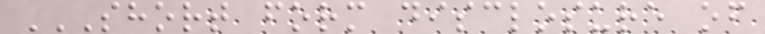SHORT FORM DISCLOSURE OF
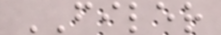FILER
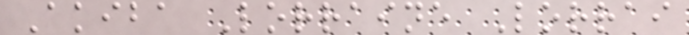Akiba Lorraine Lorrai
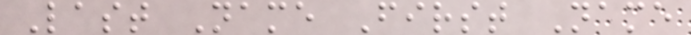Last Name First Name
